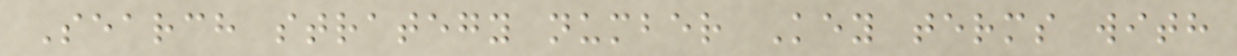Search strategy number Key terms with
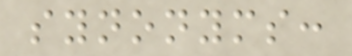synonyms:
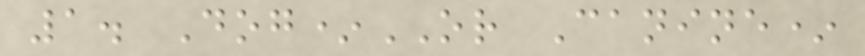1. Dog*OR Canine*
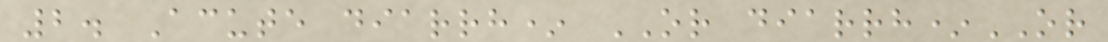2. Acute diarrh* OR diarrh*OR
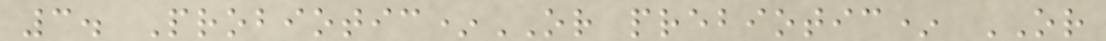3. Probiotic*OR prebiotic* OR
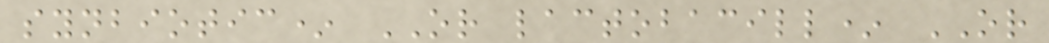synbiotic* OR lactobacill* OR
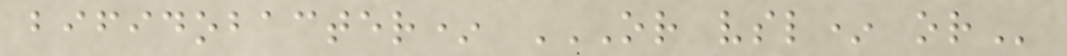bifidobacter* OR VSL* OR
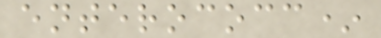enterococc*
